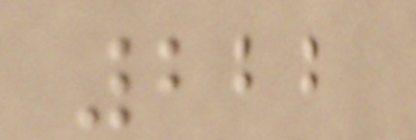222
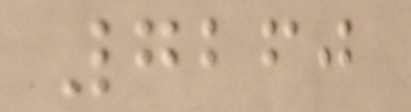7260
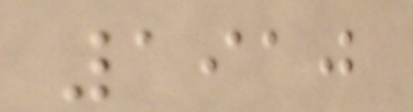1910
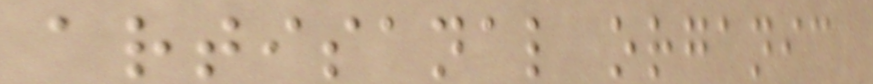artisanal organic
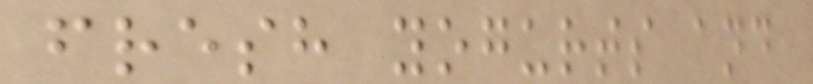fresh yogurts and
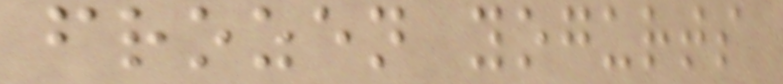frozen yogurts
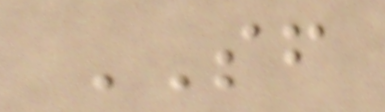SF
